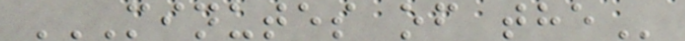MINUTES OF THE
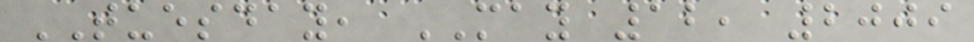TUESDAY, MAY 12, 2009
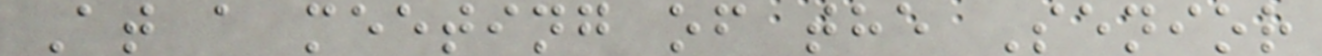At a meeting of the Senior
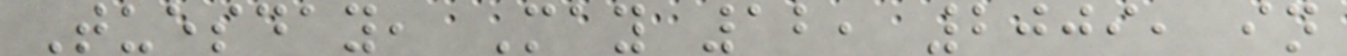Tuesday, May 12, 2009, in
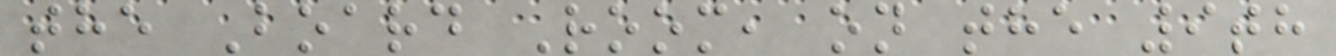the Board Room, on the 9th
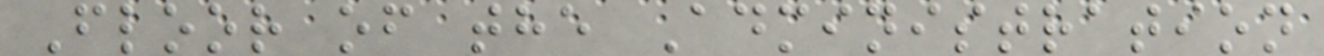Floor of the Administration
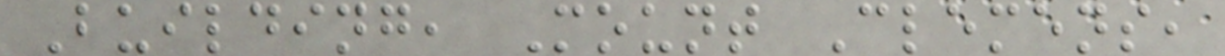Building, Mount Clemens,
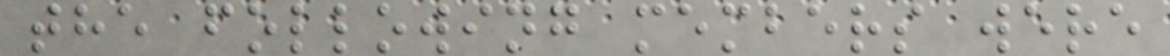the following members were
